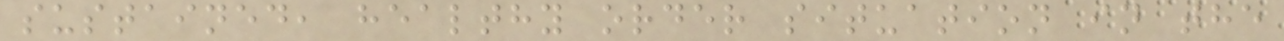sustained, healthy order situation in the
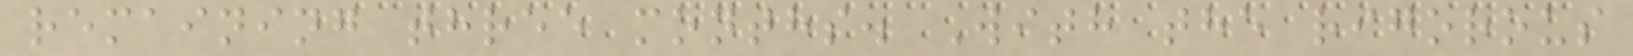remaining three months. With the rigorous
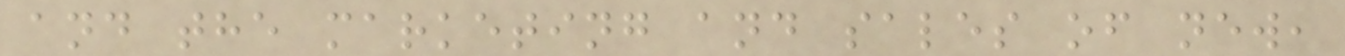and the marketing and sales of new,
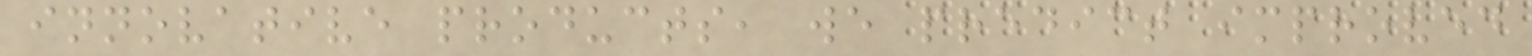innovative products, we predict improved
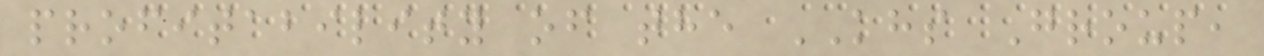profitability of the KHS Group,
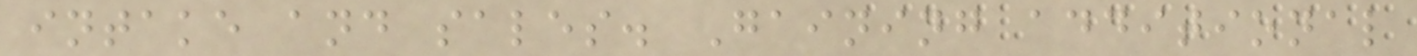intake and sales. Gaining additional
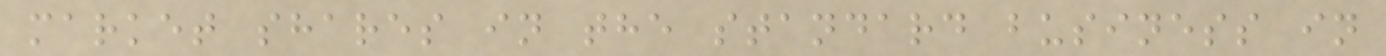market shares in the standard business in
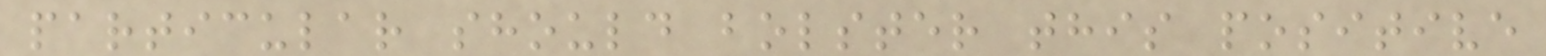particular should bolster this positive
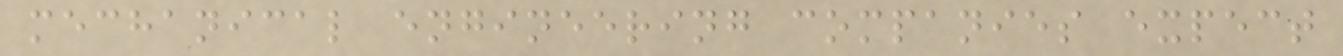mechanical engineering companies expect
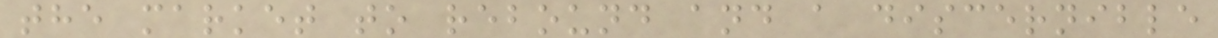the market to rebound and a discernible
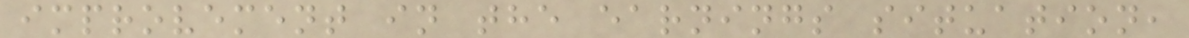improvement in the earnings situation,
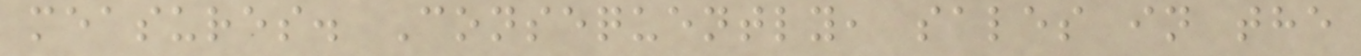measures. Consequently, sales in the
